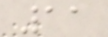11
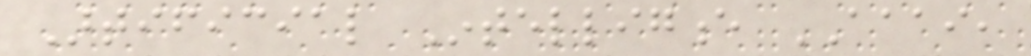Artificial Intelligence AAAI,
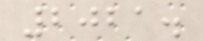2021.
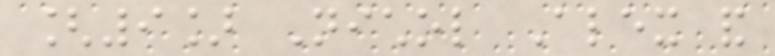[9] Nichol Alex and
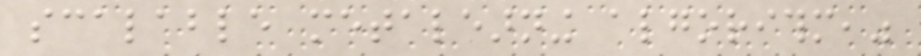scalable metalearning algorithm,"
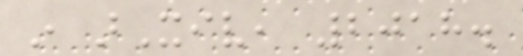in arXiv, 2018.
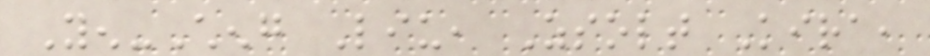Yen-Cheng Liu, Zsolt Kira,
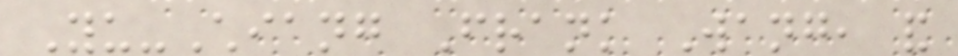Yu-Chiang Frank Wang, and
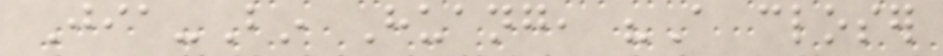Jia-Bin Huang, "A closer
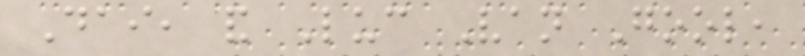Dai, and Luc Van Gool,
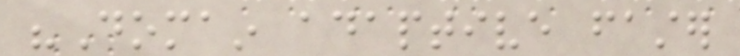"Domain adaptive faster
